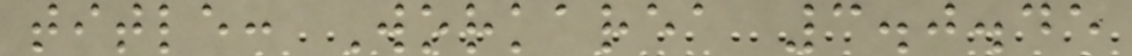title: Workarea 3.0.45
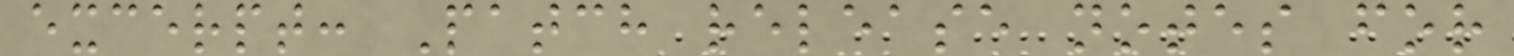excerpt: Patch release notes for
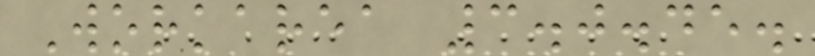Workarea 3.0.45.
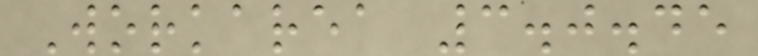Workarea 3.0.45
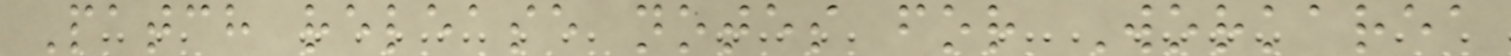Patch release notes for Workarea
